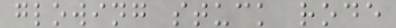glowing stuck rode
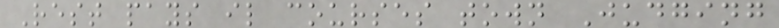Rest pays il courses town Judging
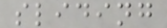sliding
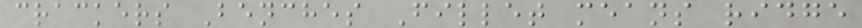crackers Benches Fillet means ridge
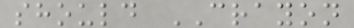should CRAYON
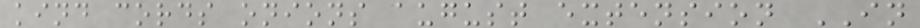kind cords onions august extension IN
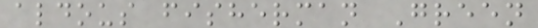aldous fisherman Green
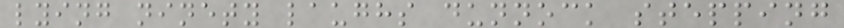lying ninety laughs dunnock stepping
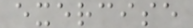exercise
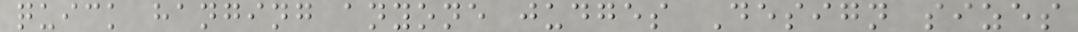quick hanging anyone judges Design sizes
